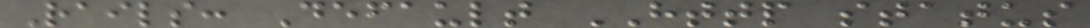Rails: Default HTTP status
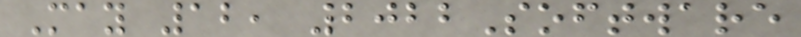May 12, 2022Software
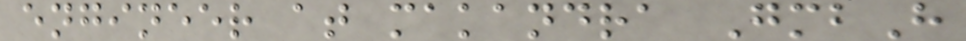engineer at makandra GmbH
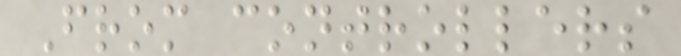From controllers
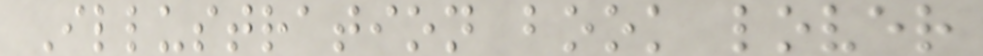Illustration book lover
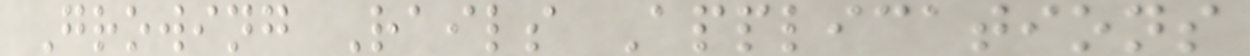Growing Rails Applications
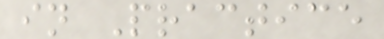in Practice
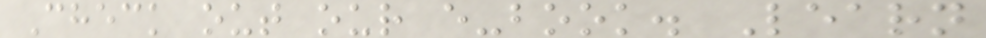Check out our e-book. Learn
